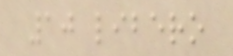10 libero
